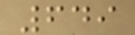649
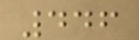446
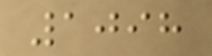1098
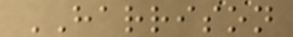HARRISON
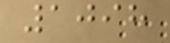1098
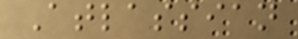Atlassian
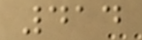414
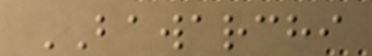BAWARCHI
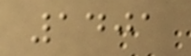1401
